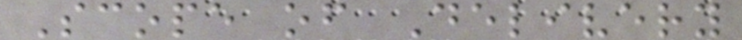Scope of Delivery
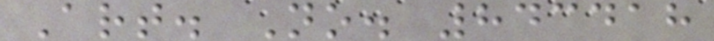Art. No. 843418
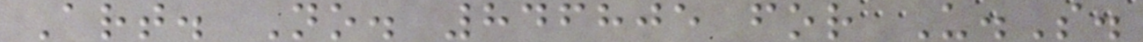Art. No. 846805 for U.S.
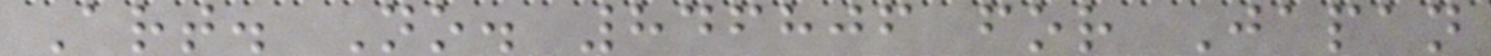Art. No. 846806 for Japan
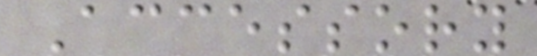Accessory
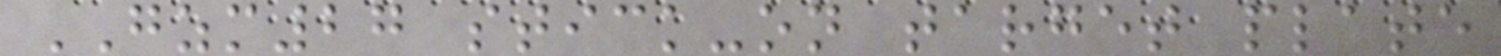GZM27 stick-on target plate
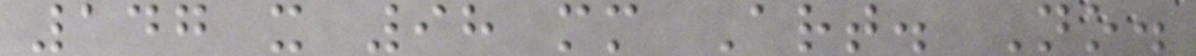147 x 98 mm Art. No.
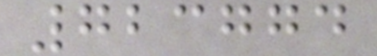723774
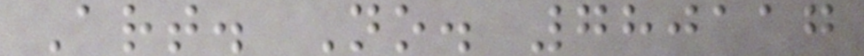Art. No. 780117
